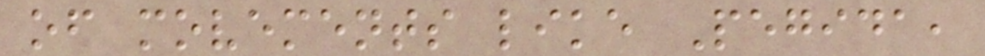of movements like Pegida,
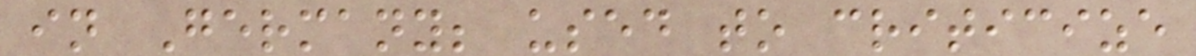in Germany; used to criticize
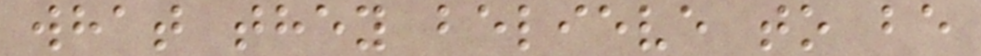what they believe to be
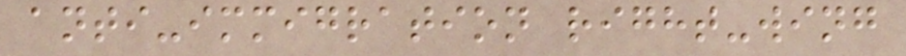anti-immigration right-wing
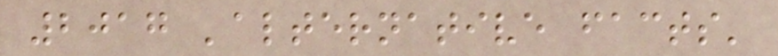2017 'alternative facts'
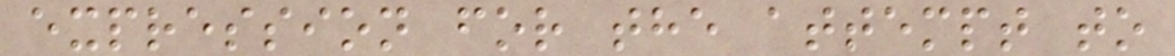expression for the attempt to
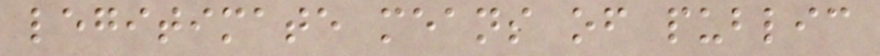legitimate means of public
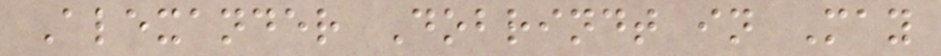Alexander Dobrindt in May
